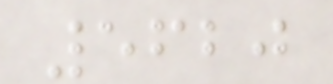5620
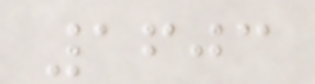1603
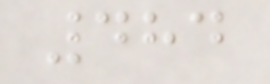484
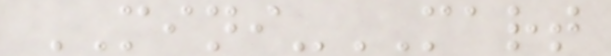MINI-MART
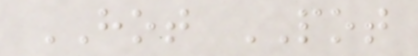HOT POT
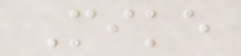Mike
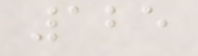125
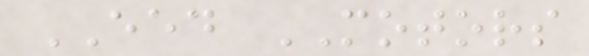EED MOTORS
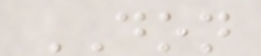DON
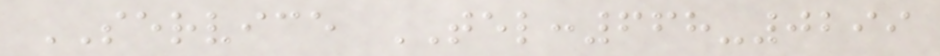SERVICE TEL:668-0299
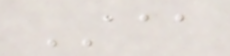AAA
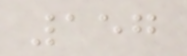157
